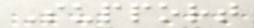Support
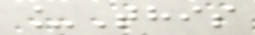_This
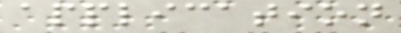application
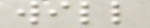will
